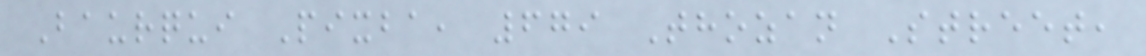Baurqui Pixba, 679 Thozan Street,
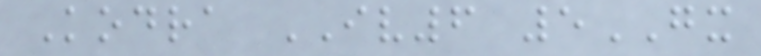Kodra IV6 5GX
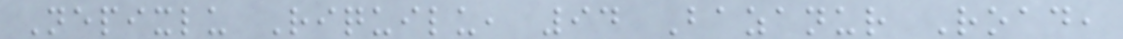Nepixlu Riquilu, 94 Bazanur Road,
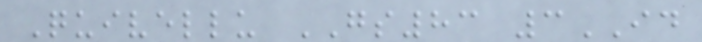Quivellu GS83 3ID
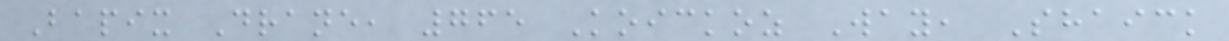Bapix Drane, 765 Koickoz Way, Shaick
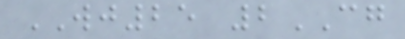WJ25 2CG
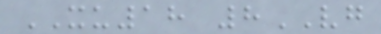XU18 8VG
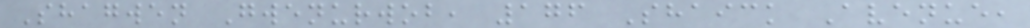Shagwen Gwenurwob, 176 Shaick Avenue,
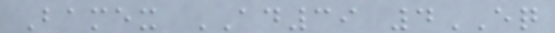Bamex AD39 4EQ
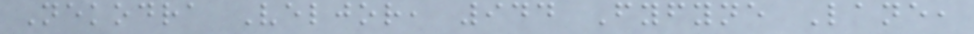Nekodra Veljor, 944 Fyfyne Lane,
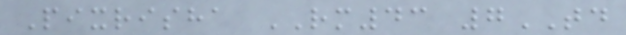Pixrisha RM43 7TD
